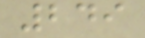249
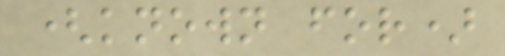(known for)
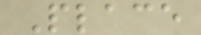Place
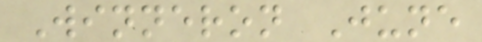Winneron June
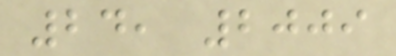24, 2009
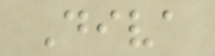Diva
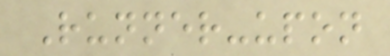Runner-upon
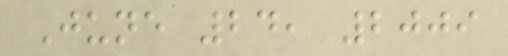June 24, 2009
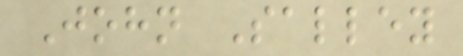John Salley
